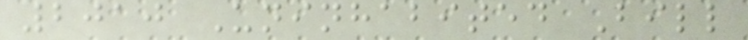2010 Uninhabited Bill
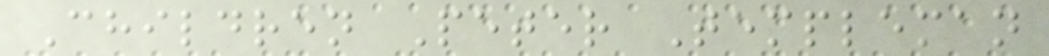Children Peter Templeman
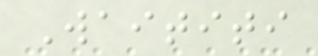Waititi
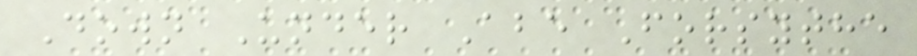Down Under Abe Forsythe
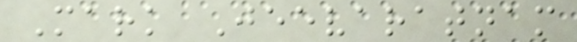Mark Jeevaratnam
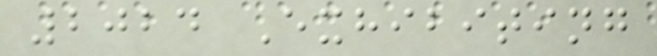2024 Exhibiting
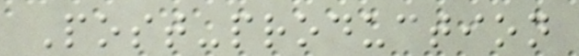Post-production
